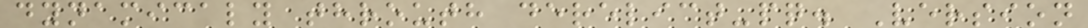dynamicaly throuth derelict-pq. Version
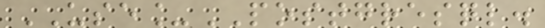USE_POSTGRESQL.
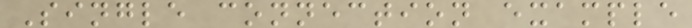Single connection example
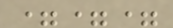===
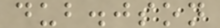dub.json
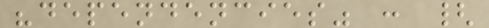"dependencies" : {
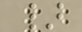}
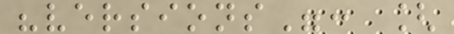"versions": [
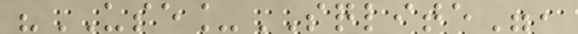"USE_SQLITE",
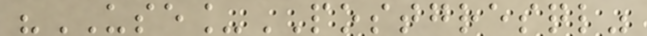"USE_POSTGRESQL"
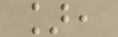],
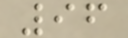96
